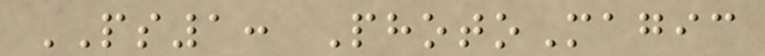PS1: PhotoMagic
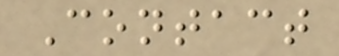Contact
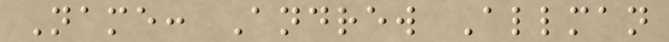Name: Andrew Allman
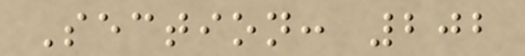Section: 202
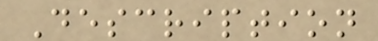Description
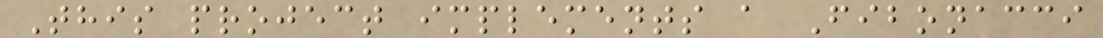This project implements a Fibonacci
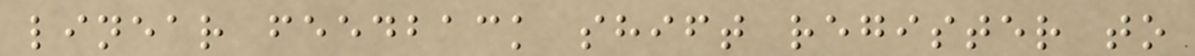linear feedback shift register to
